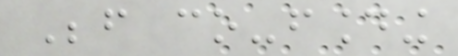Before co-founding
